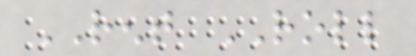RENT ROLL
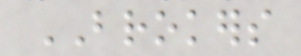BROKERS
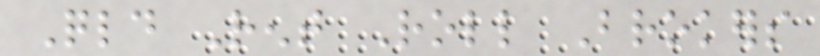Qld Rent Roll Brokers
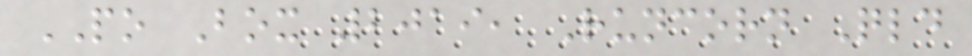PO Box 2019, Runcorn Qld
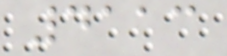4113
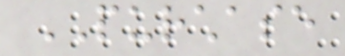PURCHASE
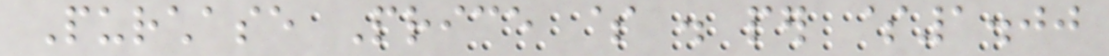Purchase Price $ . per $1.00
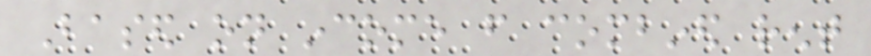Based on income from combined rent
